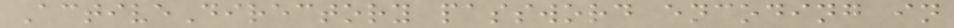ActiveDirectory password encoding in
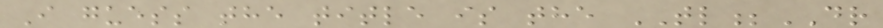I guess the title is the TL;DR
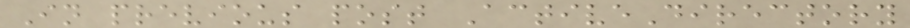In previous post ActiveDirectory
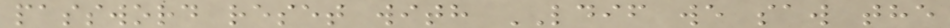password reset with LDIF we saw the
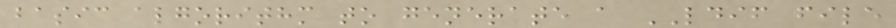basic algorithm to generate a LDIF file
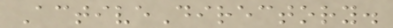ActiveDirectory.
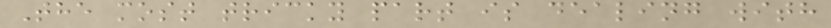The most tricky part is dealing with
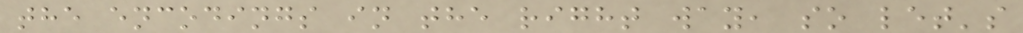the encodings in the right way, so let's
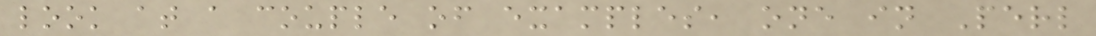look at a couple of examples, one in Perl
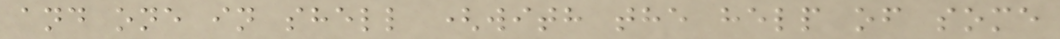and one in shell (with the help of some
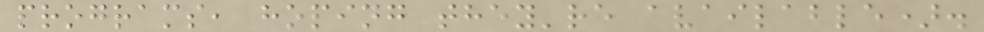programs, hoping they're available).
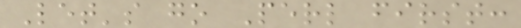Let's go Perl first:
